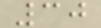30
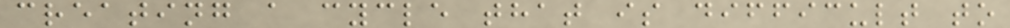creating a cycle that is difficult to
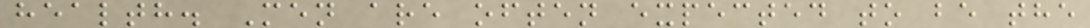health. Men are often expected to be the
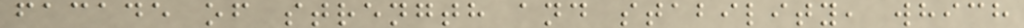facade of strength and stability, which
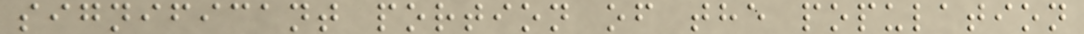significant portion of the population
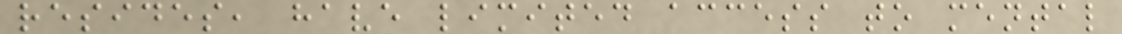resides, have limited access to mental
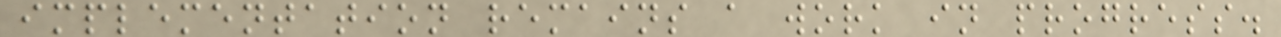implementation remains a work in progress.
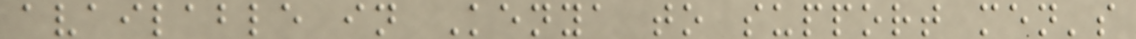available in Kenya to support men's
